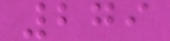279
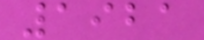1921
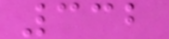332
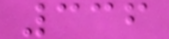336
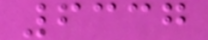6337
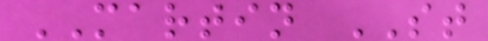MARTIN ST
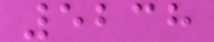5238
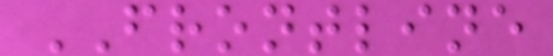FRONTLINE
